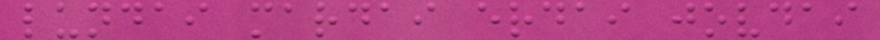lundai mardai erdai jovdai
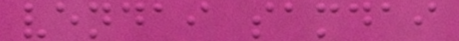vendai samdai
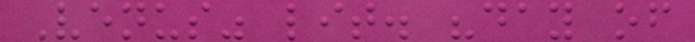Venus" lit. "day of
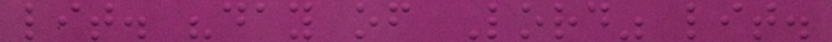lit. "day of Lord" lit.
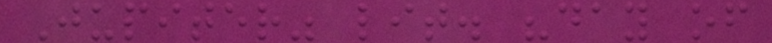Jupiter" lit. "day of
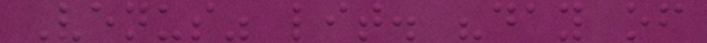Venus" lit. "day of
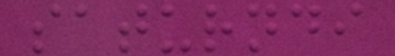saturndi
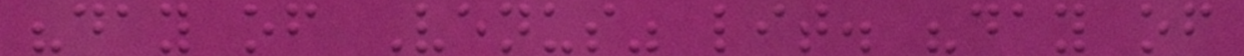"day of Venus" lit. "day of
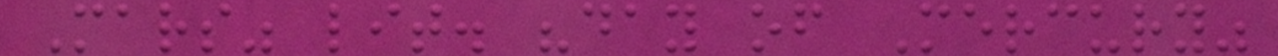Mars" lit. "day of Mercury"
